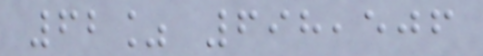62% 698,506
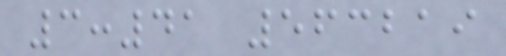3:41 563219
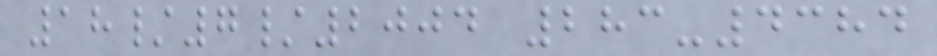18/7/2004 283-4384
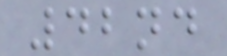42nd
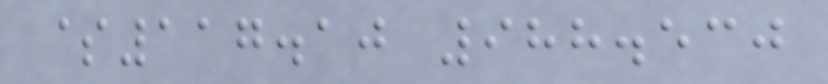$117.10 988.530
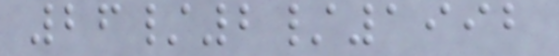26/2/1992
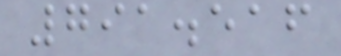791.516
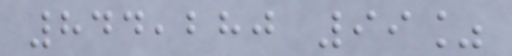844,280 99%
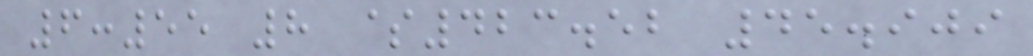6:55 8 $423.52 45.909
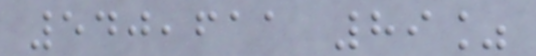540,611 89%
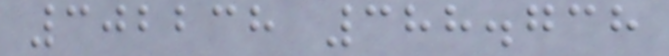302238 388.738
